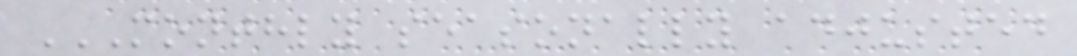MONTHLY SEASONALLY ADJUSTED
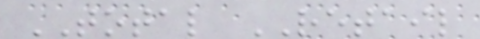TOTAL RETAIL
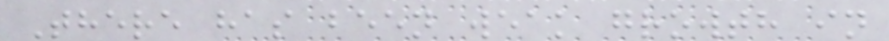There has been weak growth in
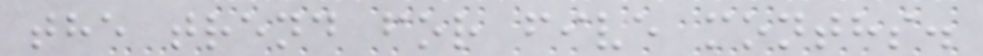the trend for five months.
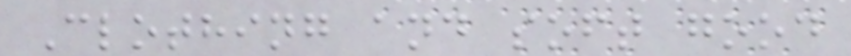Clothing and soft good
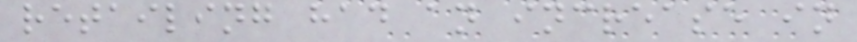retailing had an increase in
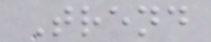Trend
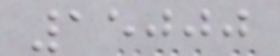15000
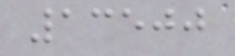13500
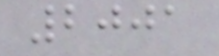2001
